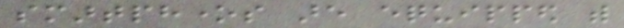smartphones are equipped with
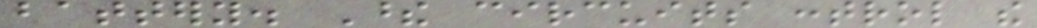battery. These circuits control the
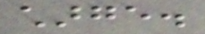charge.
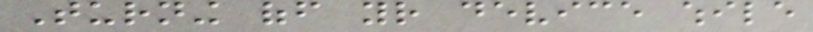Turning off your device while
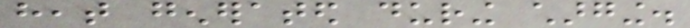heat generated during charging.
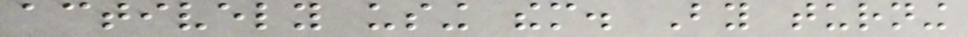actively using them. By turning
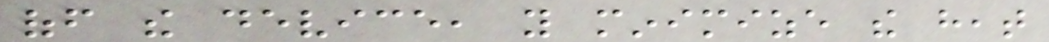off the device, you minimize the heat
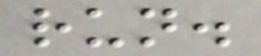run.
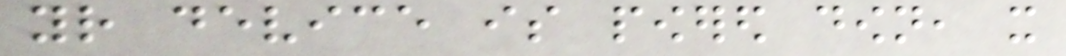your device is powered down, it
